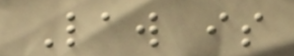Law is
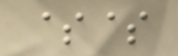$$
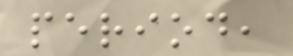period,
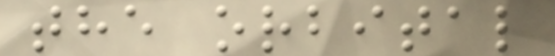the orbital
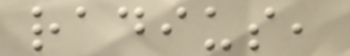radius,
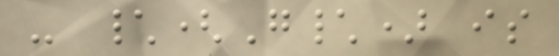- \(G\) is
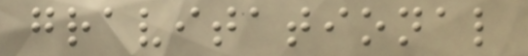gravitational
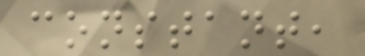constant,
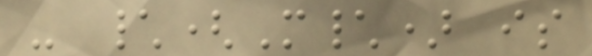- \(M\) is
